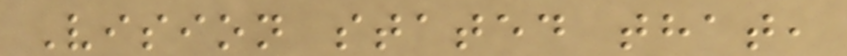Vision stated that,
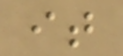it
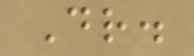Dr.
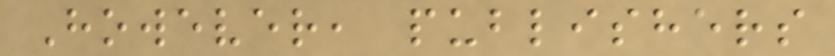However, publishers
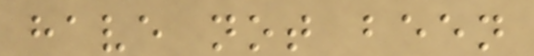have not been
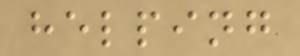helping
